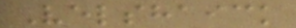Velshaick
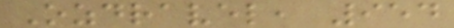Ozdravel, 954
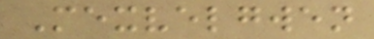Mexvelgwen
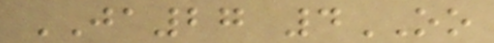JA27 4OO
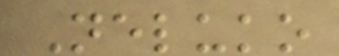Neluko
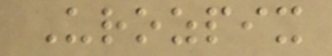Urozpix
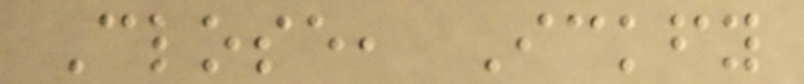Close, Ickfy
